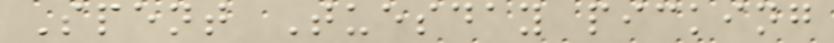Spent Tuesday picking
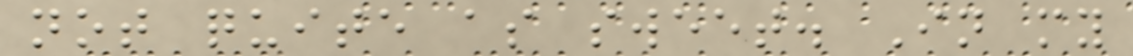not quite as sweet. In my
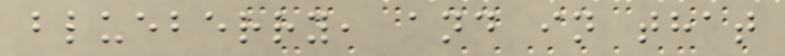blueberry, and in that
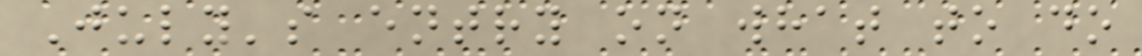July's entry on what to do
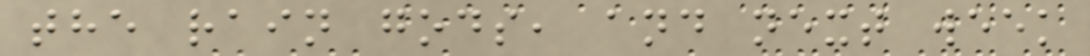the rain gods, and next week
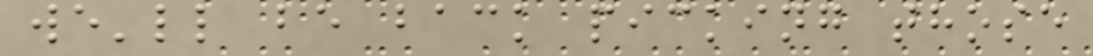we'll be back picking those
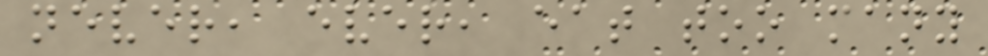never, ever, eat too many
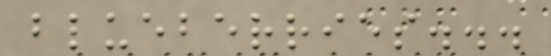blueberries...
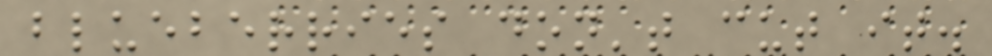blueberries don't cut it.
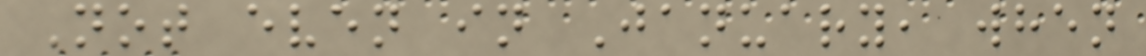Not even in January, when
